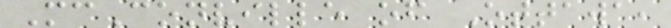McConville of Ottawa,
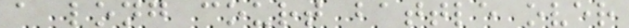a long court battle over
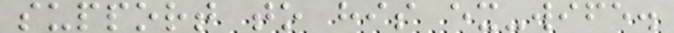support to his ex-wife.
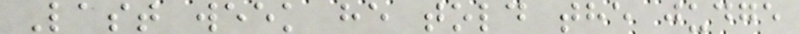Last week he told the judge
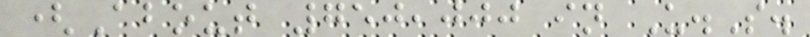(About 750,000 in U.S.
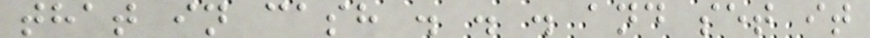that in cash . . . and set it
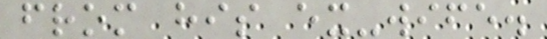from his ex-wife.
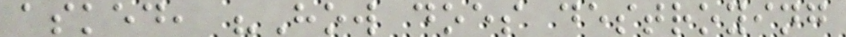asked, "How does destroying
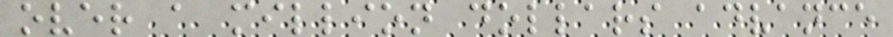over a million dollars advance
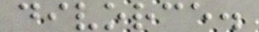divorce.
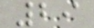29
